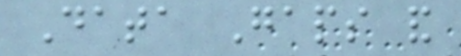Data Gaps and
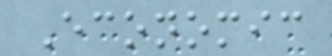Economic
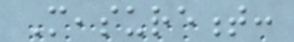Measurement:
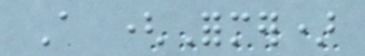A (Former)
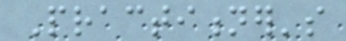Practitioner's
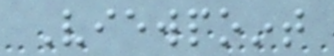Viewpoint
